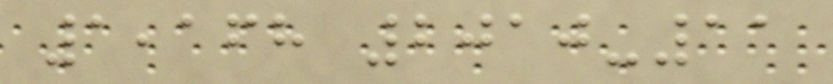1,168 2010-11
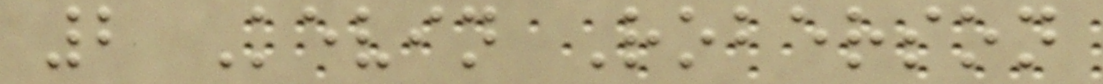2 Kevin Roberson
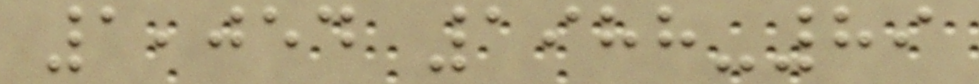1,054 1988-89
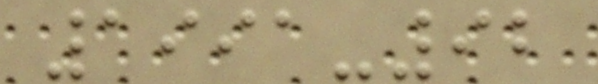1991-92
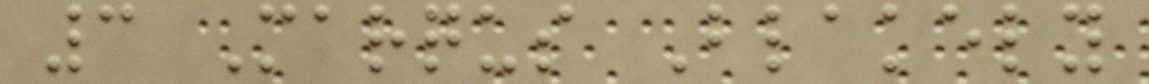3 Marqus Blakely
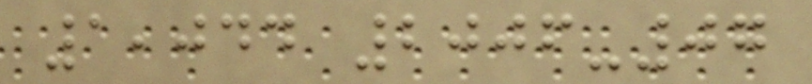1,044 2006-07
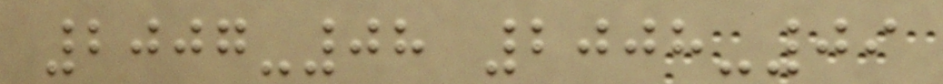2007-08 2008-09
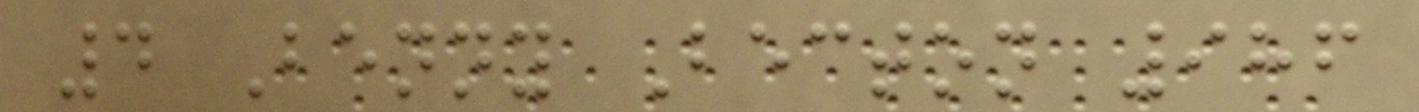4 Benny Becton 986
